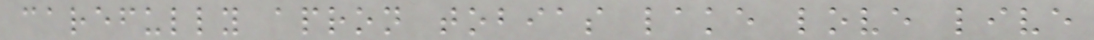carefully apron tobias lake love live
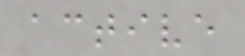active
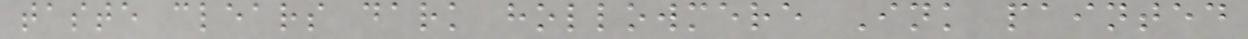taste clears dark hollowmere Ink painted
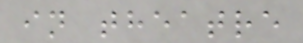in theatre
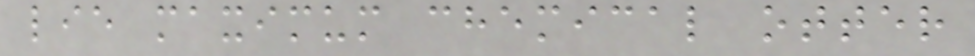lie maximum chemical otter
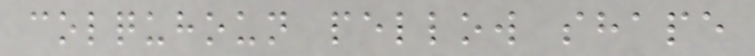colquhoun pellow shape
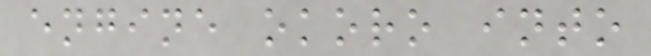engine okoro into
